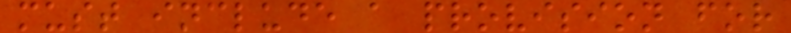must include a provision for
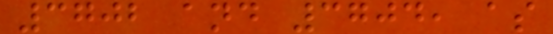3702 and 3704, as
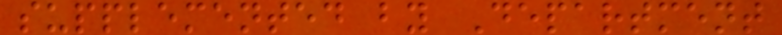supplemented by Department
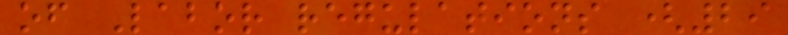of Labor regulations (29
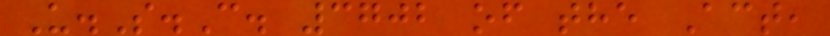U.S.C. 3702 of the Act,
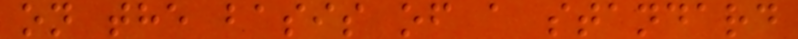on the basis of a standard
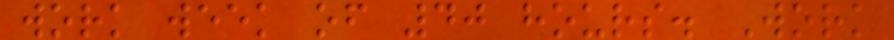work week of 40 hours. Work
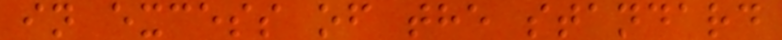in excess of the standard
